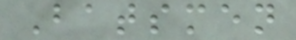Batsmen
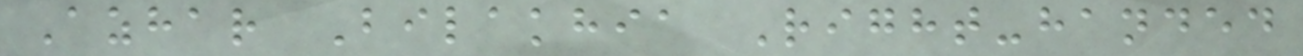Azhar Bilakhia Right-handed
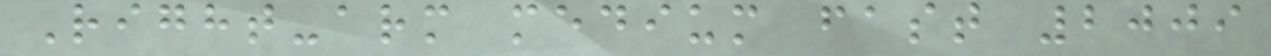Right-arm medium fast 2009
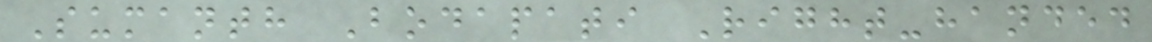Sumanth Bodapati Right-handed
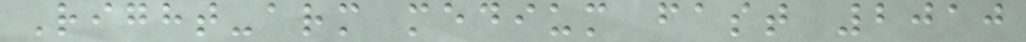Right-arm medium fast 2010
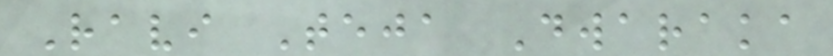Ravi Teja Dwaraka
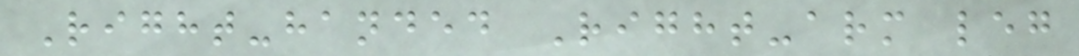Right-handed Right-arm leg
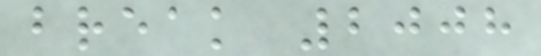break 2008
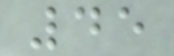45
